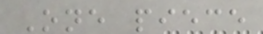One piece
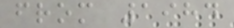from 1984
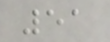51
